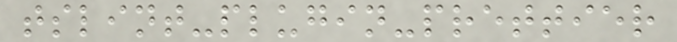tslint-plugin-prettier
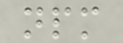npm
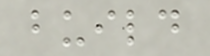build
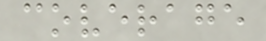coverage
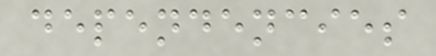dependencies
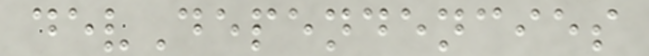devDependencies
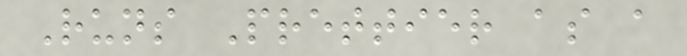Runs Prettier as a
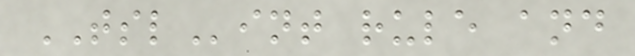TSLint rule and
